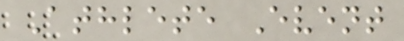Athlete Event
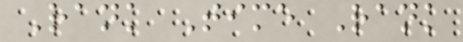Rank Time Rank
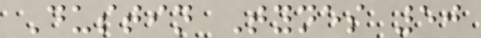Dustin Tynes 50
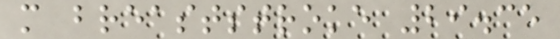m breaststroke 29.35
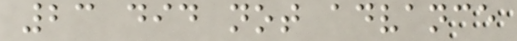23 did not advance
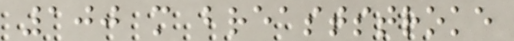100 m breaststroke
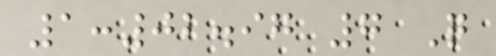1:02.97 7 Q
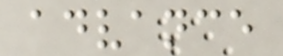advance
